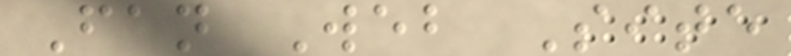Fan Web Site
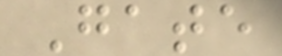Gate
